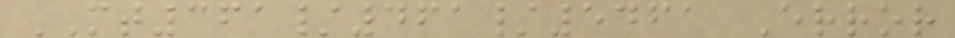MT361/461/5461 Error
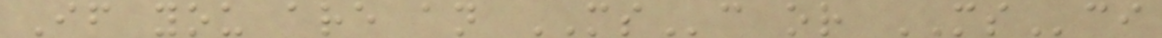If you are an MSc or MSci
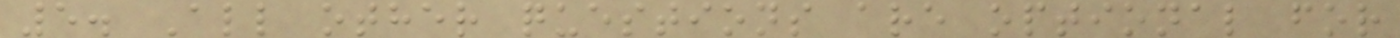5. All other questions are optional for
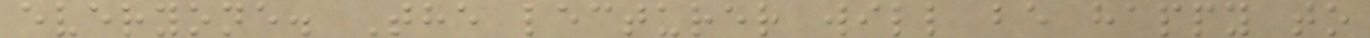everyone. The lecturer will be happy to
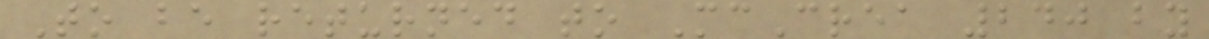To be returned to McCrea 240 by
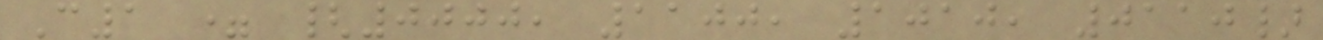C1 = {0000, 1100, 1010, 0110}
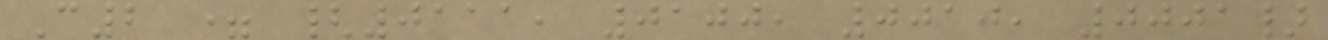C2 = {0111, 0100, 0010, 0001}
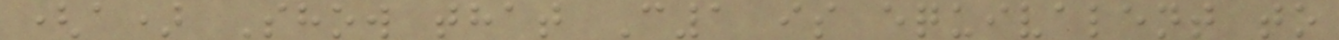(a) Show that C1 is equivalent to
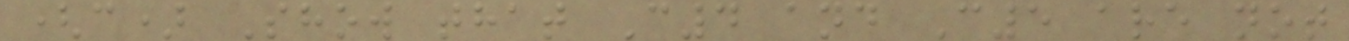(c) Show that C4 and C5 are not
